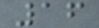16
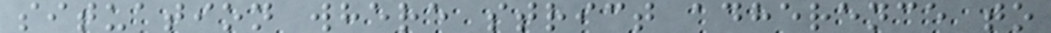situation where strict adherence to
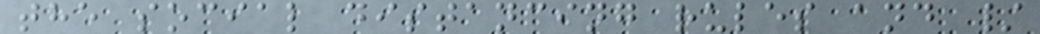the social distancing rules and /
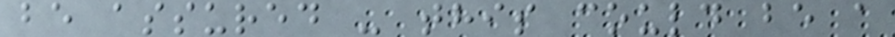be assured - this could be a
